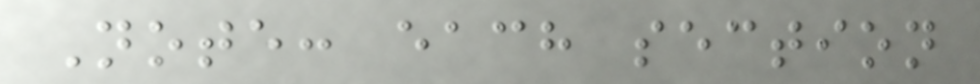Note: each section
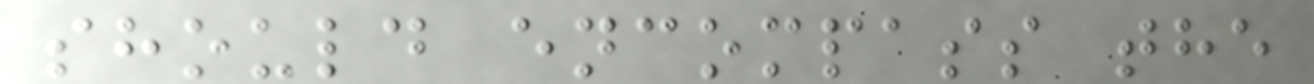should encompass the
